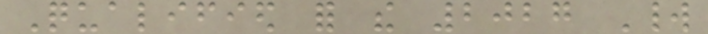Qualified for the 2027 World
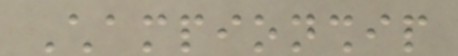Championship
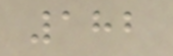182
